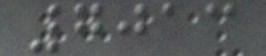7013
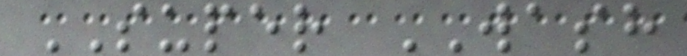SUPER WASH
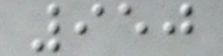950
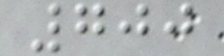700
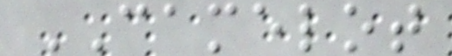CAMELOT
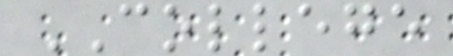COLLEGE
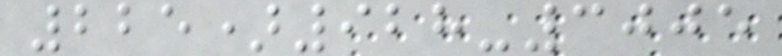225)928-3005
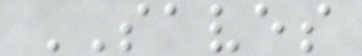SAVES
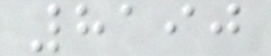8190
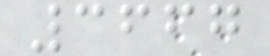3667
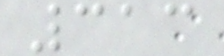313
